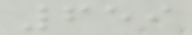659
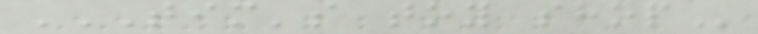TIM'S TOY SHOP
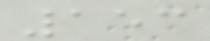153
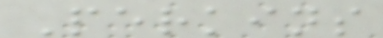Perkins
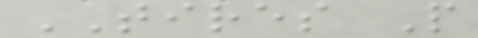TIRES P
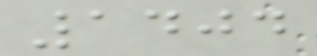1404
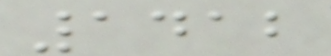1412
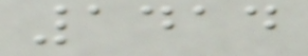1414
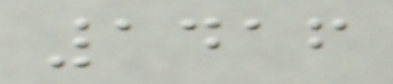1416
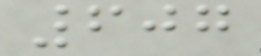607
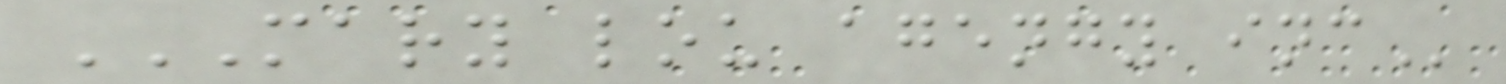MARY LOU AGENGY INC
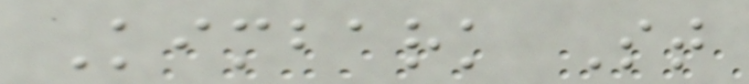Kimbark St
